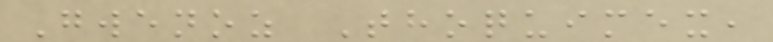Gwenoz Thoquimex,
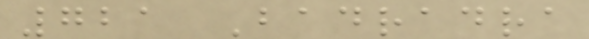721 Badradra
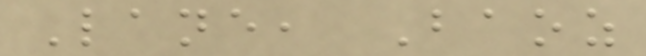Lane, Baoz
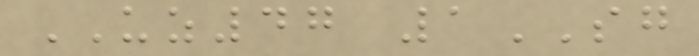UZ47 1SG
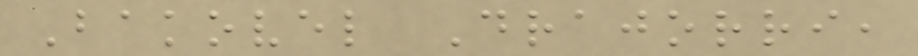Bakovel Drajorri,
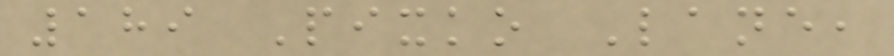189 Pixko Lane,
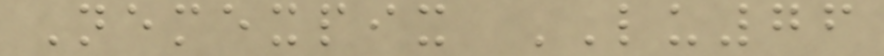Nemexpix LU76
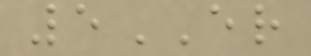5ER
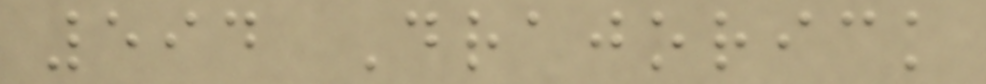594 Drajorick
